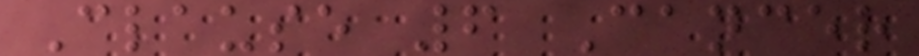Clause 6 Cancer
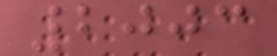2003
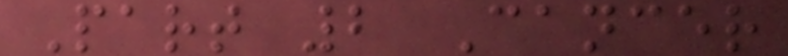Part 2 Cancer
